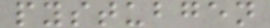pystubgen
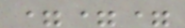===
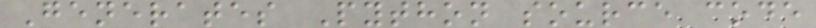Generates Python source code
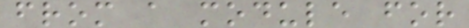from a module for
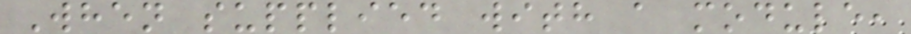When supplied with a module,
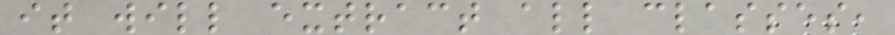it will extract all classes,
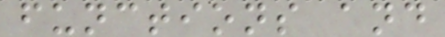functions and
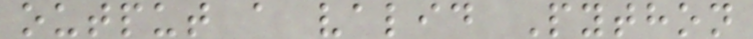output a valid Python
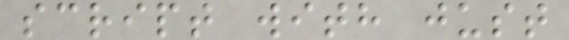script with just
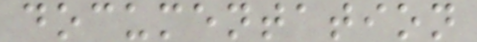documentation
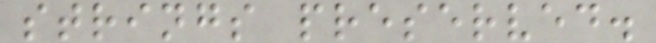strings preserved.
